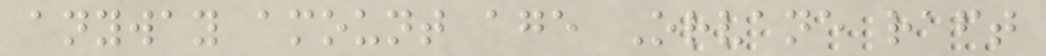anyway amount age Orvane raft
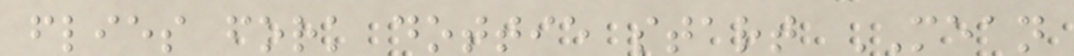flies fork dottie start MEAN
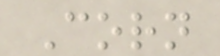Corn
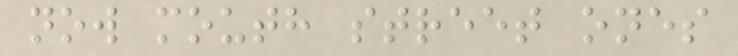now mouth street ones
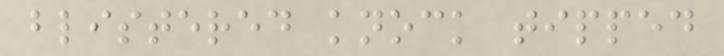blistered knock tipped
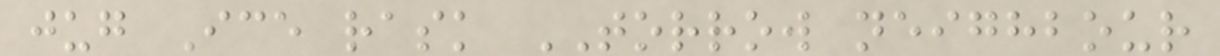jug Ice rask TORROW neighbour
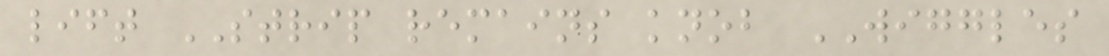lift STRIP remains knob WIGGLES
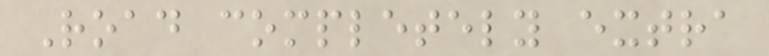Road completely extra
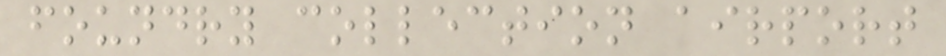foundry collection airport
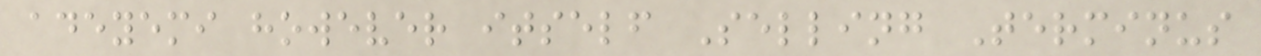adeyemi however itself Selling Terminus
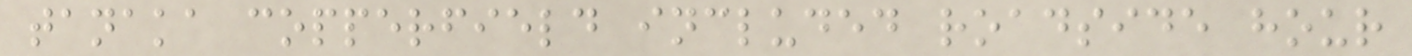tanaka copperfield included roadside hour
